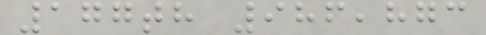177th 986,873
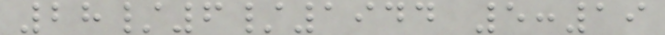28/6/1944 5:19
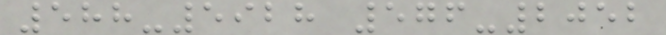588-5928 576-2052
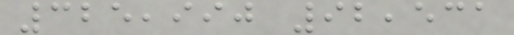325,990 92,531
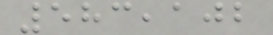583,102
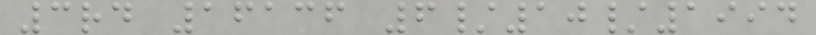3rd 16136 6/10/1994
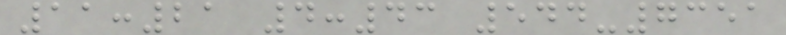11:21 4:43 544-7351
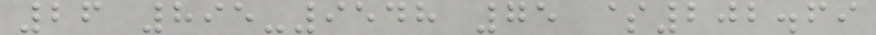26 895-9548 75 $202.69
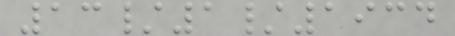13/1/1934
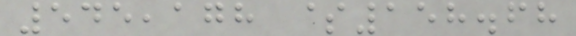545,178 $158.68
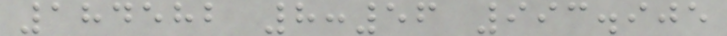184582 8:56 993.905
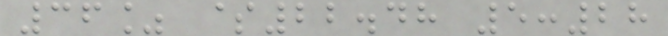36% $22.48 5:28
